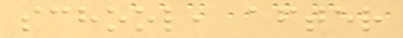school, after
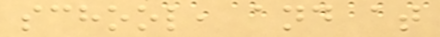school, and at
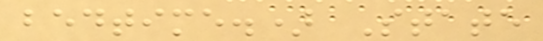bedtime.) State
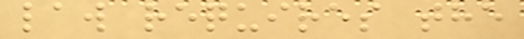law requires the
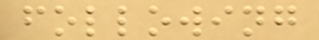following
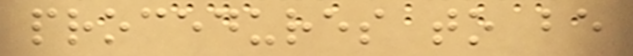procedures to be
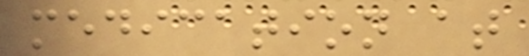medication at
